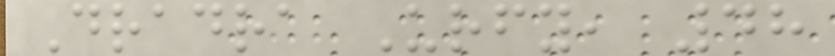Dradra Urfy, 48
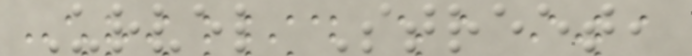Urvel Street,
